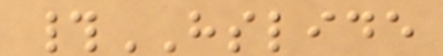#HSLIDE
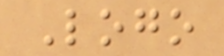Logo
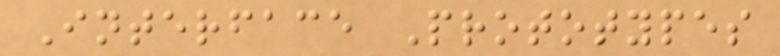Interface Prototypes
